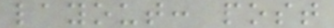layout: post
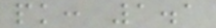pk: 1.1
